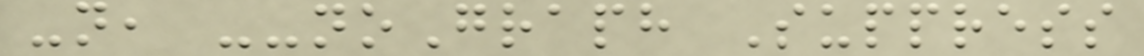-n, --noGraph Suppress
